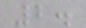2.
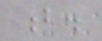b.
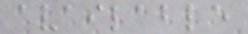available
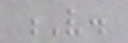V.
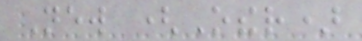New (Other)
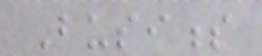Business
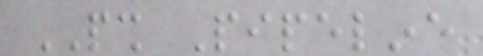PSH Pipeline
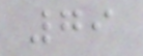79
